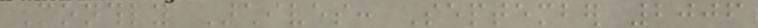Monthly Archives: September 2006
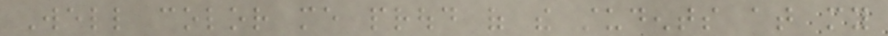Well color me proud of the students at my
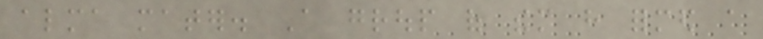alma mater. A group of them have formed a
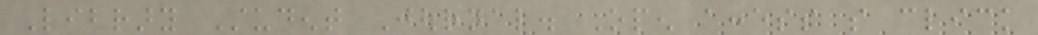Library Student Journal. Open access so click
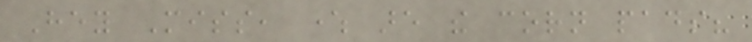Hey Miss, where are the corn pads?
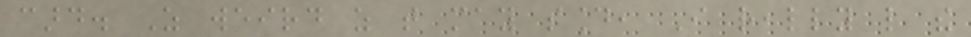card. As weird as that may sound, I really like the
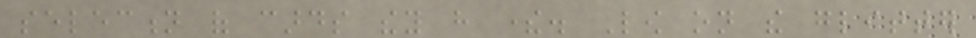selection of cards they have there. Low on the glitter
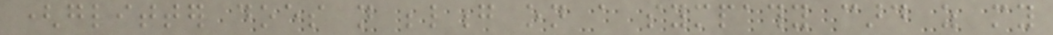(glitter does not belong on a sympathy card as my
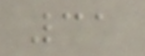31
